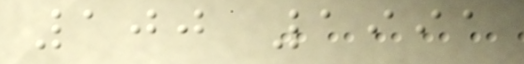100 1991
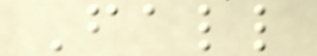Fall
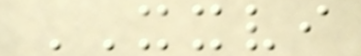XXVI
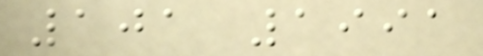101 1991
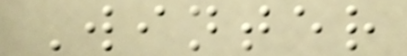Winter
